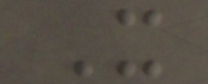It
